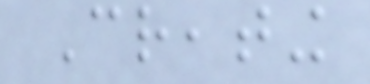Creating
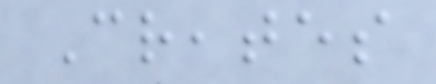Creates
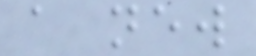a new
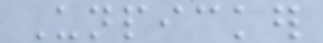Unpicker
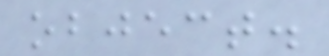object.
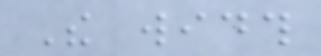The width
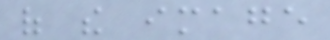of the image
